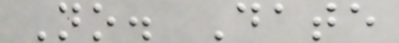No. Date
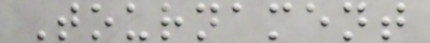Tournament
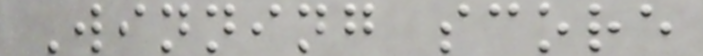Winning score
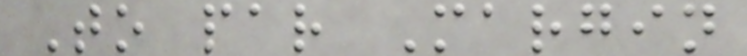To par Margin
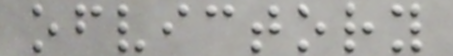ofvictory
